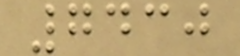7430
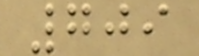709
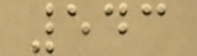543
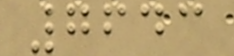7643
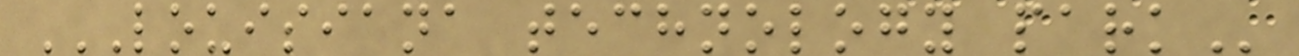LOUISIANA TECHNOLOGY PARK
